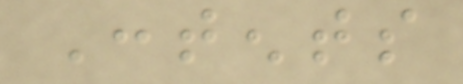Contents
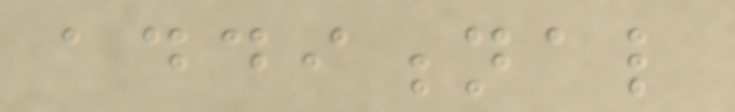additional
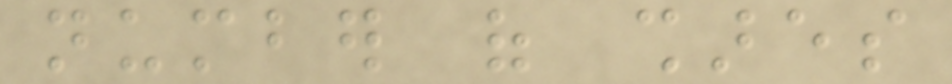number of shares
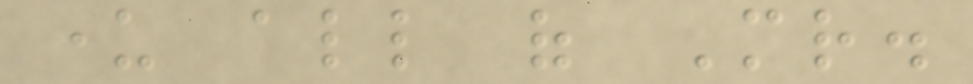under all of Mr.
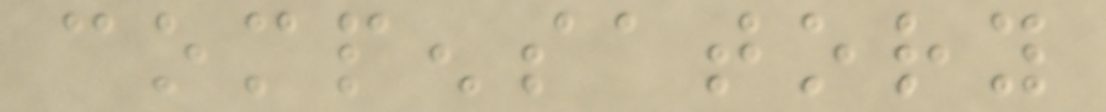compensatory
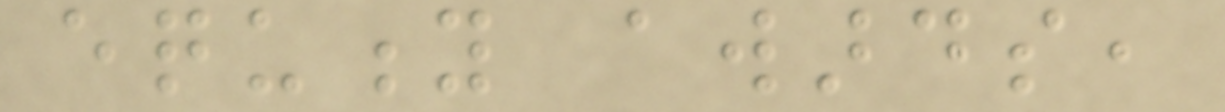equity awards,
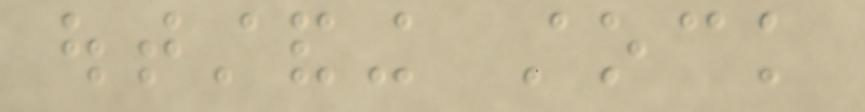outstanding stock
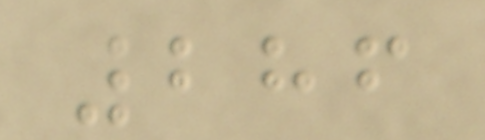286
